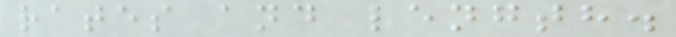rates and length.
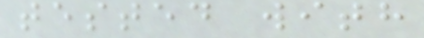tested with
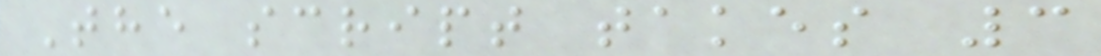The script takes 3
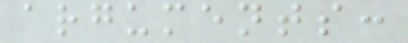arguments:
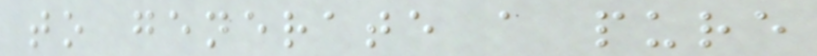to generate a pure
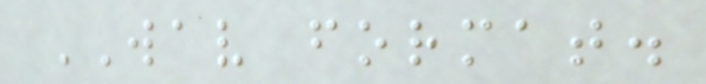WAV format.
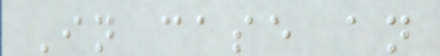In case an
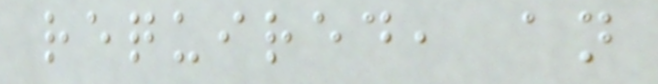required, an
